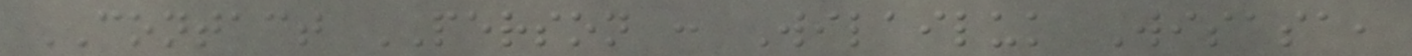CONTACT PERSON : Wilailuk Wisasa,
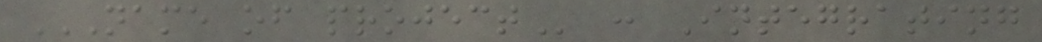NAME OF PROJECT : Integrating
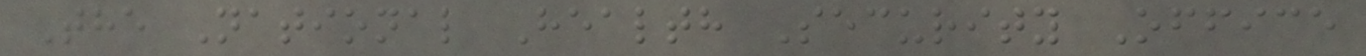The National Health Security Office
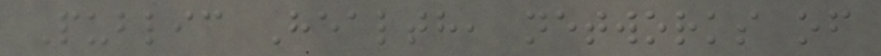Public Health, networks of
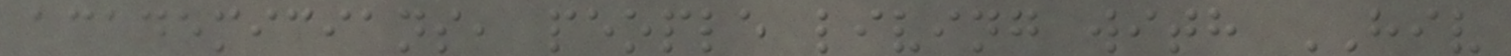academicians, people living with HIV
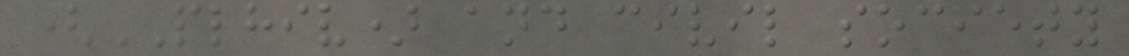(PLHIV) and civil society
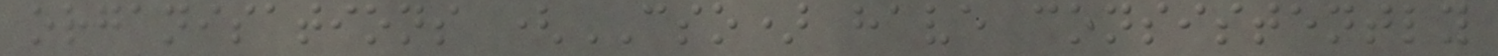organisations (CSO) have consistently
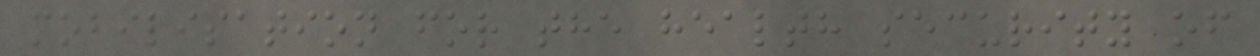mobilisation for the health security of
